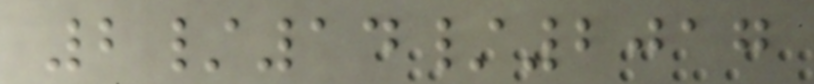2/14/2017
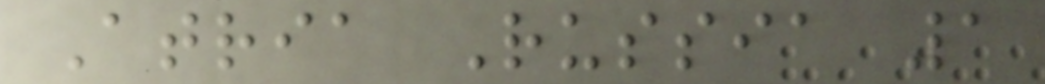Atria Russia 1
